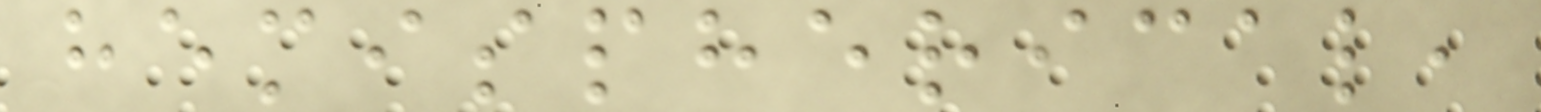hemispherical,
